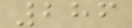286
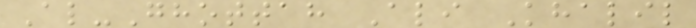Al-Ghottah Ali Khalil
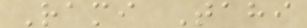Rami Tahi
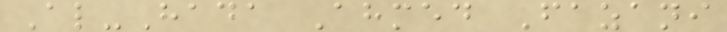Al-Hada Ahmed Fazani
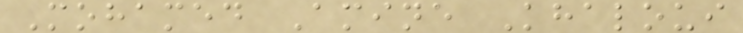Mohamed Amine Khaloui
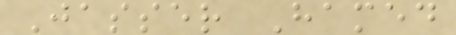Jasser Hamed
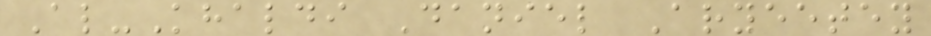Al-Khaldi Daniel Aryeetey
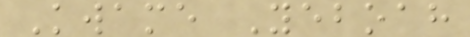Kwame Yeboah
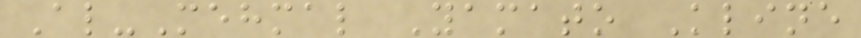Al-Mehmal Yamato Kline
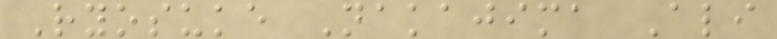Ryosuke Nakajima Ali
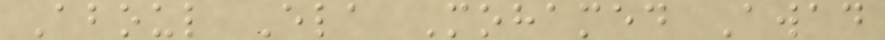Aboul Ela Mohamed Awad
